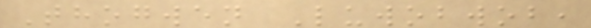Thogwen Luwobwob,
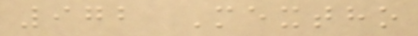972 Mextho
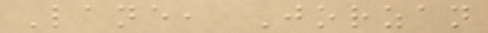Lane, Jorzan
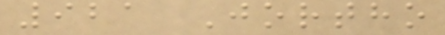921 Jortho
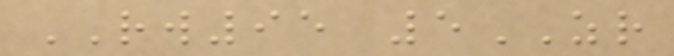RW95 5ZR
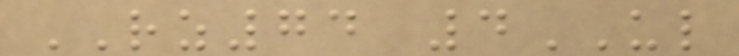RZ74 4UL
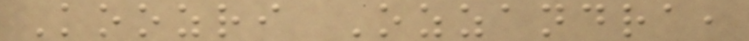Koozri Ozzandra,
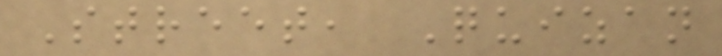Street, Quizan
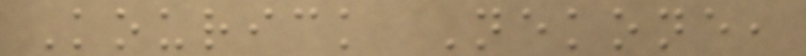Kourick Nekone,
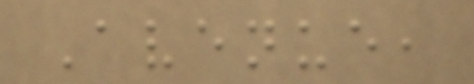Avenue,
